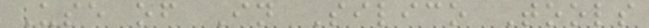Use of In Silico Tools
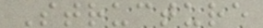Structure
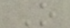O
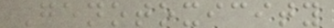Genotoxicity
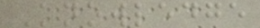Knowledge
